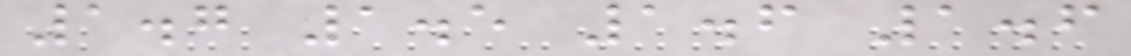1.7 1.5 1.6 1.6
